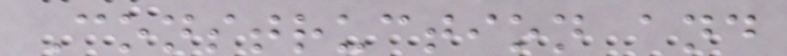Construction and
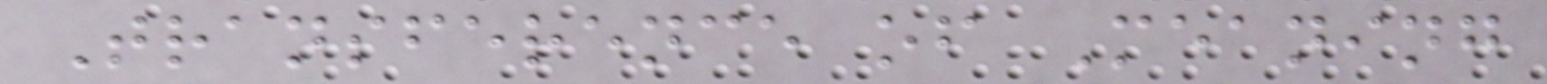Transference of Meaning
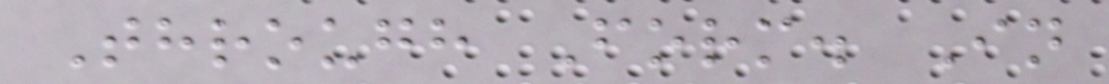Through Form. In
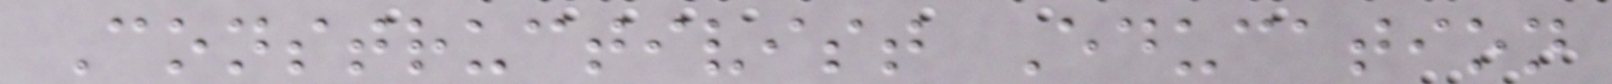Constructivist Education
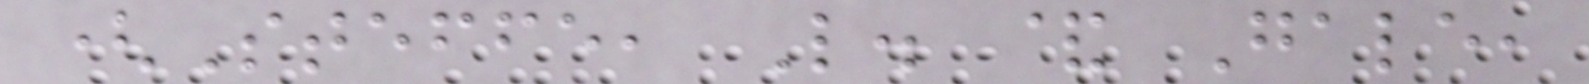(Steffe, L. & Gale,
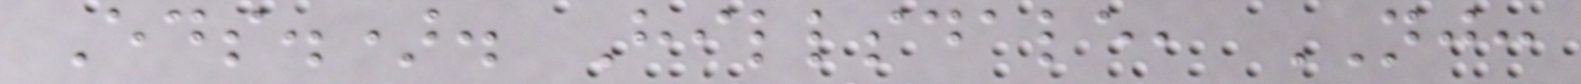Eds.). Hillsdale, NJ:
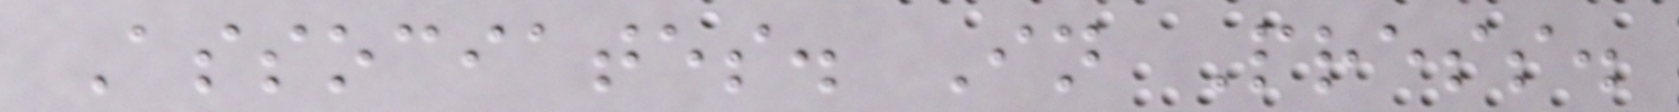Associates. In Press.
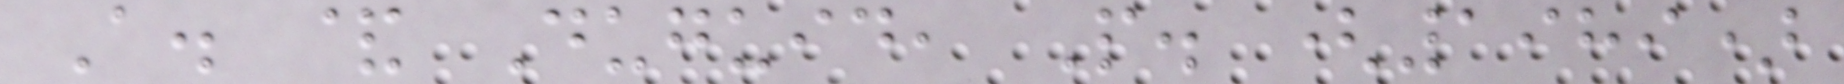A. & Duguid, P. (1989)
